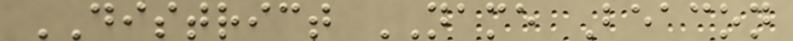DISTRICT NAME Beacon
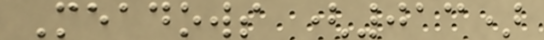Meadows (013)
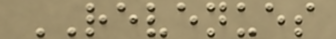REVENUES
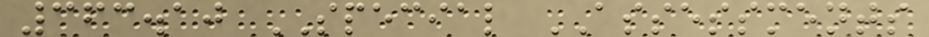363.10 SPECIAL ASSESSMENTS
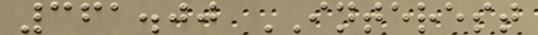361.00 INTEREST
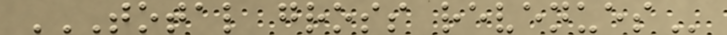TOTAL GROSS REVENUES
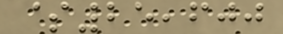$25,600
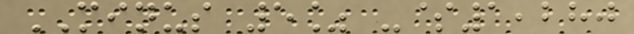MINUS 5% -$1,280
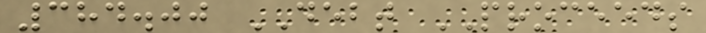384.00 DEBT PROCEEDS
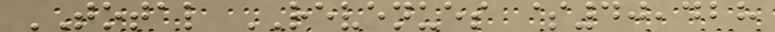TOTAL REVENUES $40,428
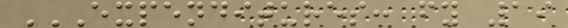EXPENDITURES: FY 19
